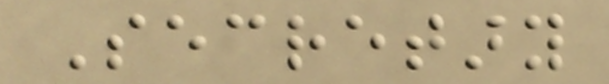Secretary
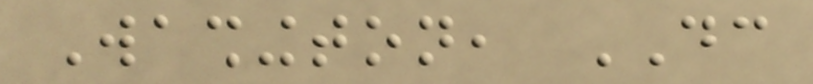Washington, DC
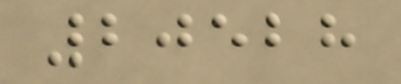20528
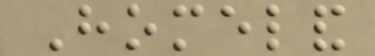Homeland
